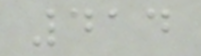414
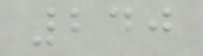240
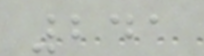241
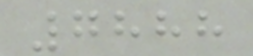7888
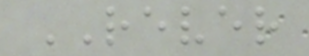REVER
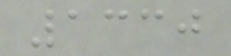1330
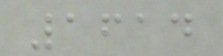1614
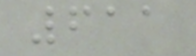611
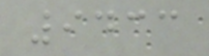9433
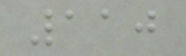110
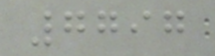7797
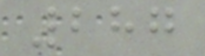287
